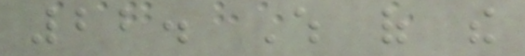22. Which of the
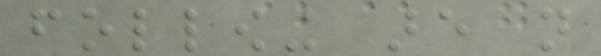following are not
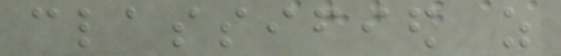classified as
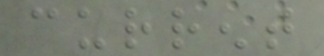current
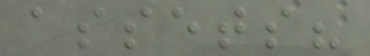assets?
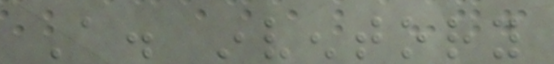A. inventory
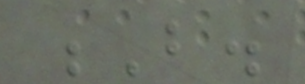B.
